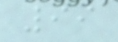99
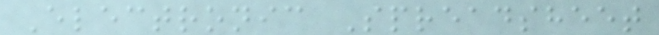Electronic Spreadsheet
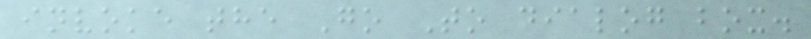invoke the Go To dialog box.
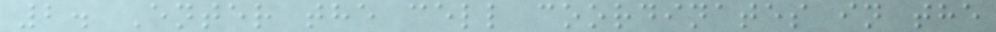2. Enter the cell coordinates in the
